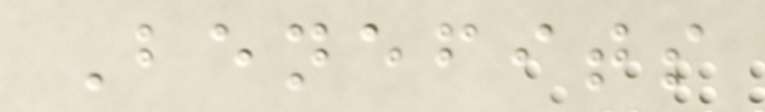Benefits
